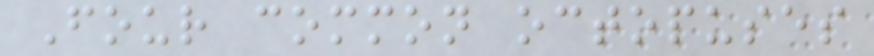Four common octopuses
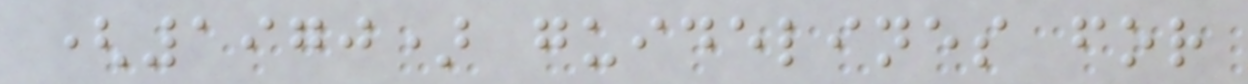(1970) guidelines for
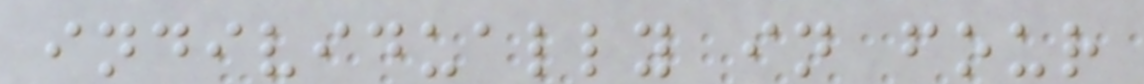individually in four
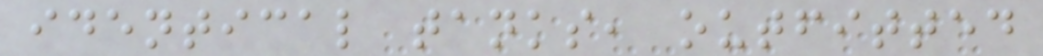identical tanks, outfitted
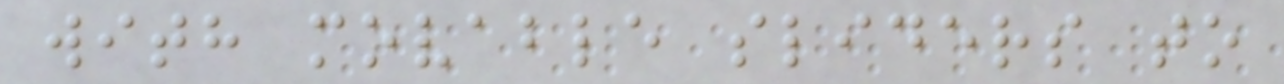with movable sliders to
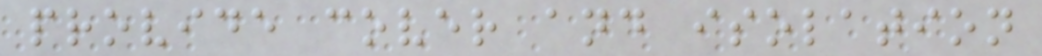provide cover and isolation
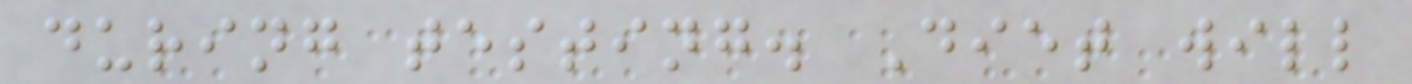during testing. Diet will
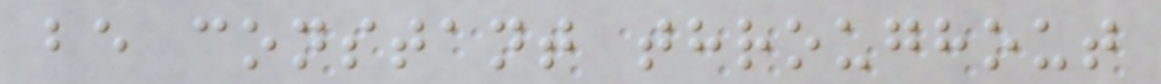be constant throughout
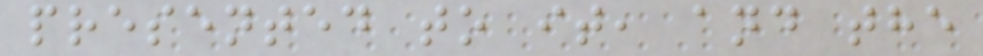presented to it, and the
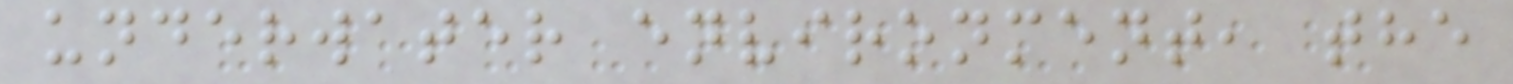underwater environment, the
